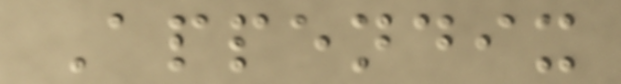Appendix
